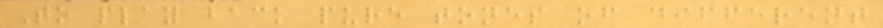To play back pure tones of different
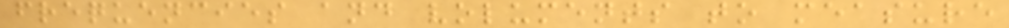frequencies and voluments to measure
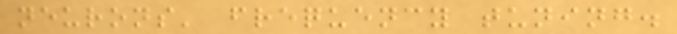neurons' frequency tuning.
